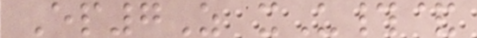Ep7Z xU#&
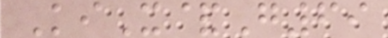KiX&G69
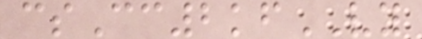csCc2kfVY
